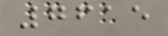7615
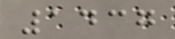1437
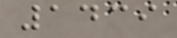1439
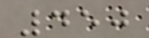450
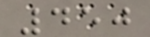450
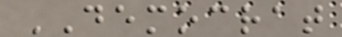DEMOCRAT
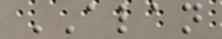ALAN
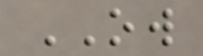OW
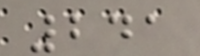241
